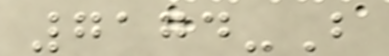7174-B
